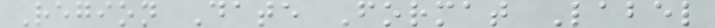Region Date Format Label
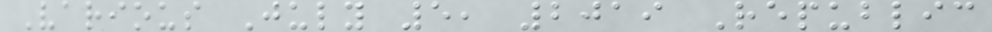Various July 5, 2019 Republic
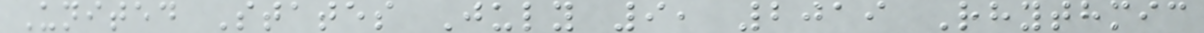United States July 9, 2019 Rhythmic
